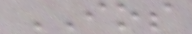IOS
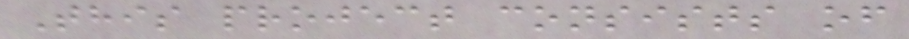This project consists of
